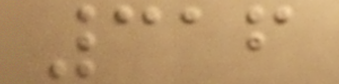316
